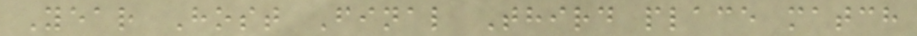Year Host Final Third place match
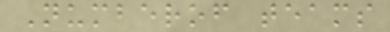Numberof teams
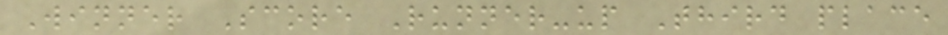Winner Score Runner-up Third place
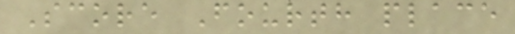Score Fourth place
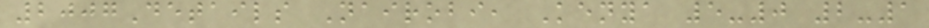2007Details Nairobi, Kenya 5-0 2-1
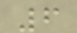6
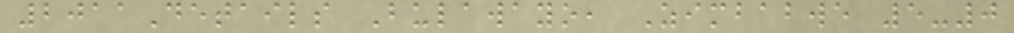2011Details Bulawayo, Zimbabwe 5-0
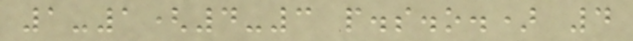1-1(4-3 p.s.o.) 4
